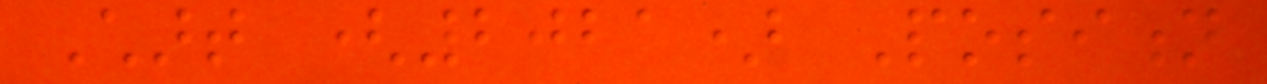Chart (2021) Position
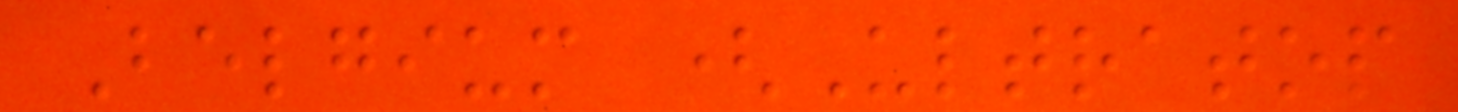Belgium (Ultratop
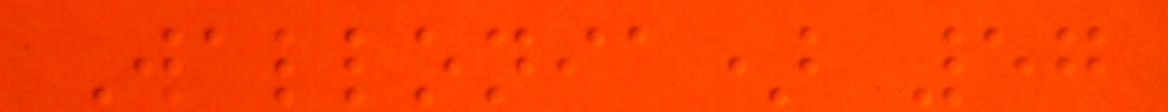Wallonia) 57
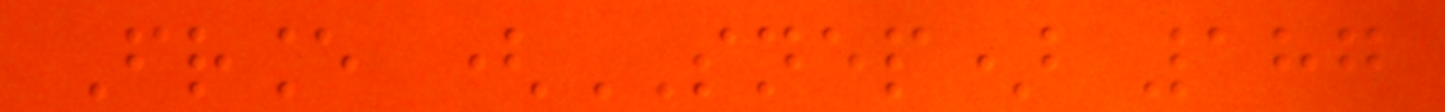France (SNEP) 187
